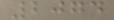2074
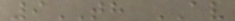9TH AV
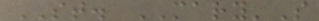ST. MARY'S
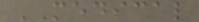MEDICAL
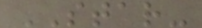STAR-
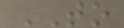TO
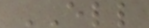ELL
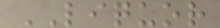LIQUOR
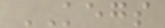KEGS
